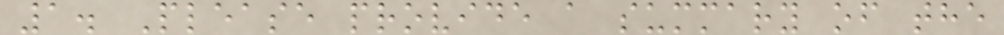1. Please provide a summary of the
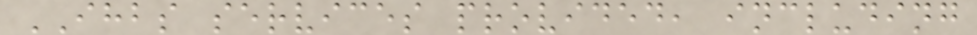IHBS services provided, including
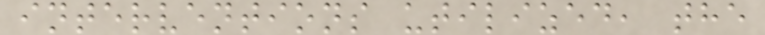interventions utilized, the
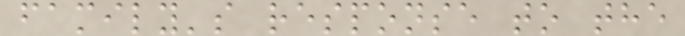family's response to the
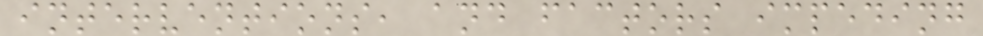interventions, and factors impeding
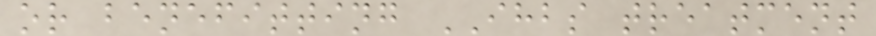or benefitting IHBS treatment
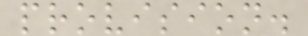provision.
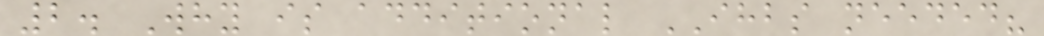2. Why is additional IHBS needed?
